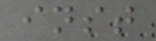inst
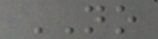NO
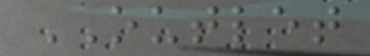OUTLET
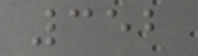352
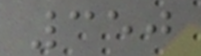350
